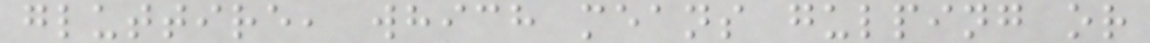gluttire, which means gulping or
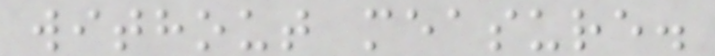without measure.
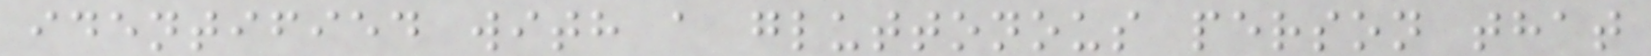identified with a gluttonous person that
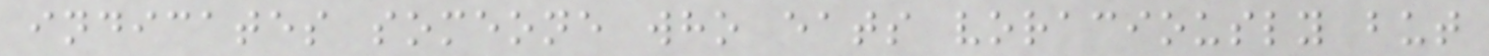indicates someone who eats voraciously but
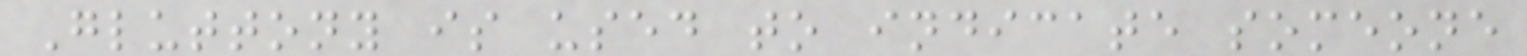Gluttony is used to indicate someone
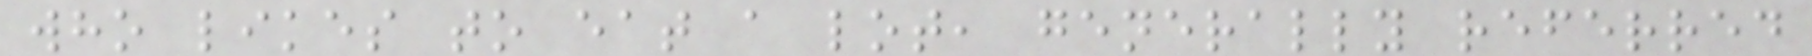who likes to eat a lot, generally referred
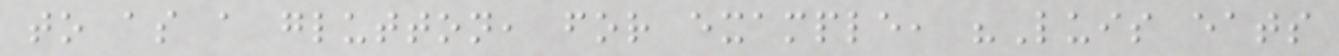to as a glutton, for example, "Luis eats
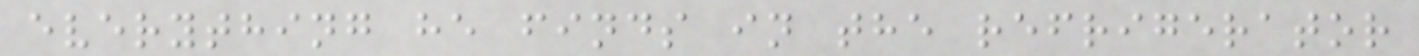everything he finds in the refrigerator
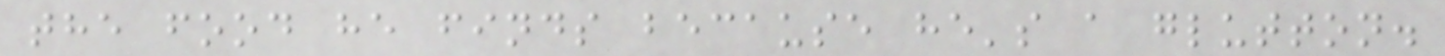the food he finds because he's a glutton.
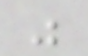"
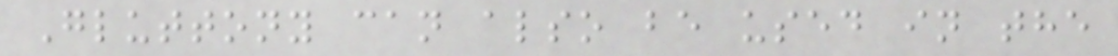Gluttony can also be used in the
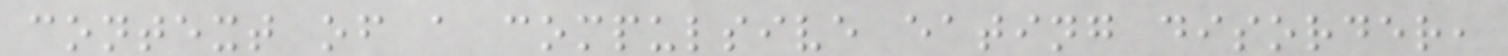context of a compulsive eating disorder,
